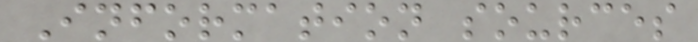Information sources
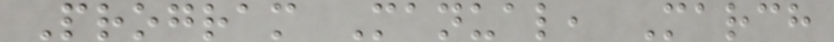Program Manual, March
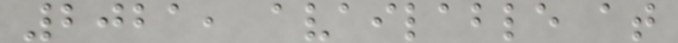2021, available at
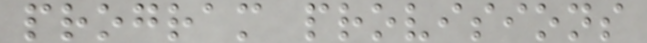program provisions
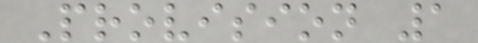Provision 1
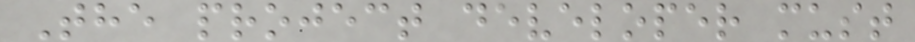The project developer must
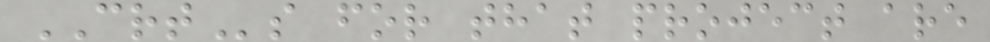CRTs for that project are
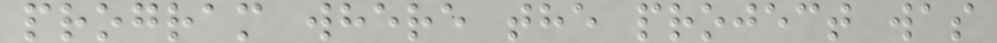program where the project was
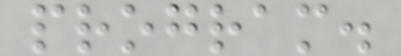program.
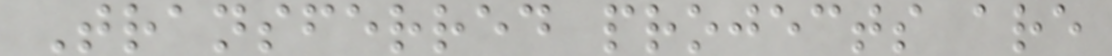Transferred projects are
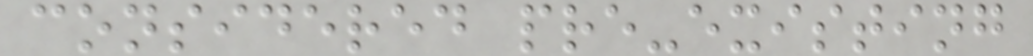considered pre-existing
